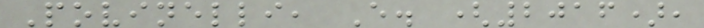Povinelli, E. (2016),
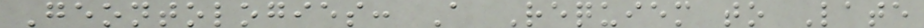Geontologies: A Requiem to Late
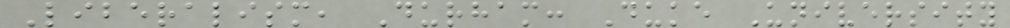Liberalism, Durham: Duke University
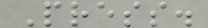Press.
